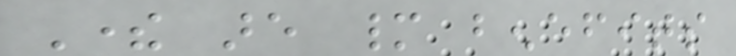There are many benefits
